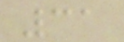31
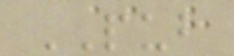PUB
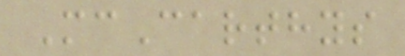McCarthys
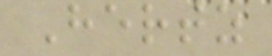Hertz
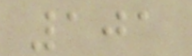101
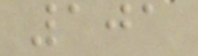101
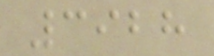3928
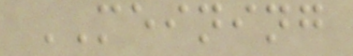MEINING
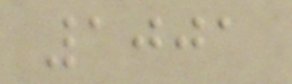1001
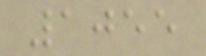1055
